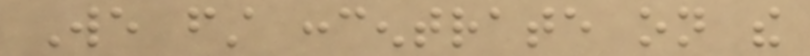We first concentrate on the
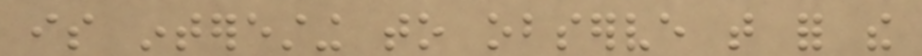is interesting to observe that for the
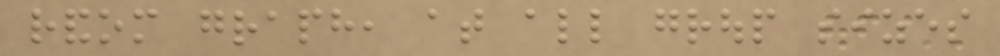random graph, at all group sizes
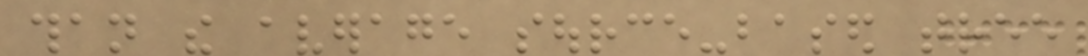than the average source-based tree
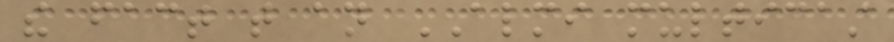the fact that an ALMI multicast
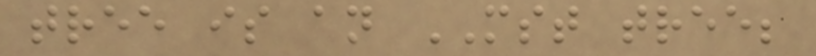tree is an MST tree;
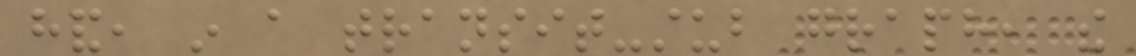hand, in a transit-stub graph, the
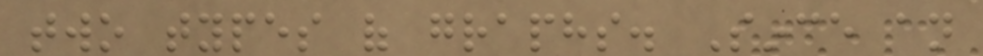two types of graphs. Since an
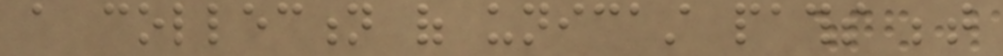a collection of unicast paths between
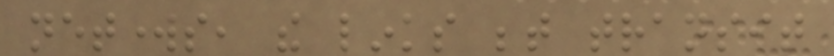networks, the links between transit
